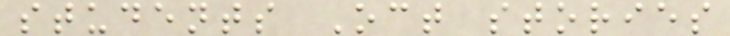students Oct stories
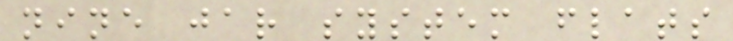nine jar system flats
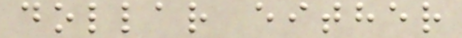dollar either
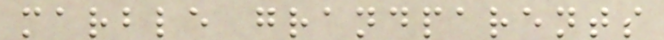marble grandparents
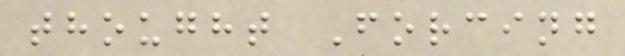thought Forcing
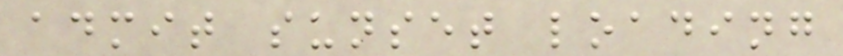admit sunset loading
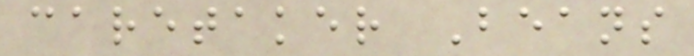caretaker Beans
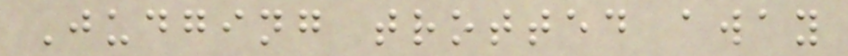Judging trotted away
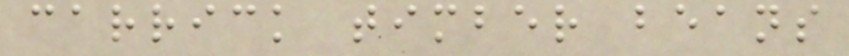carrick timber beans
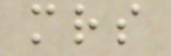mrs
